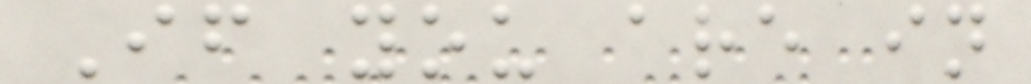If you are in
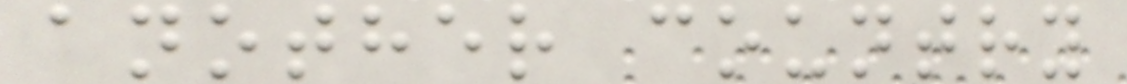another country
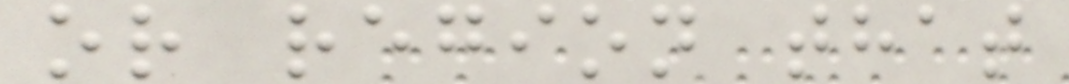or region that
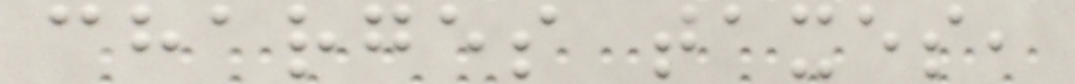charges taxes,
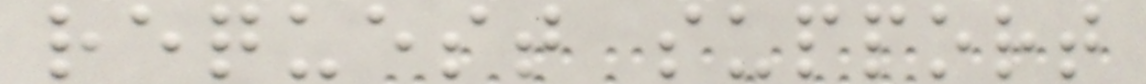request support
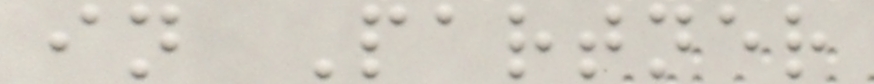in Partner
